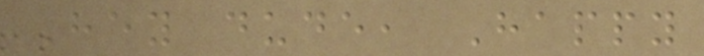Hey dude, Happy
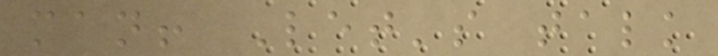man! Let's talk
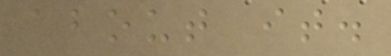about it.
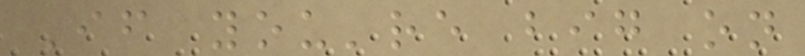If you're big on
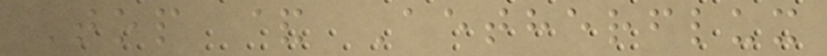Top & Aetherflux
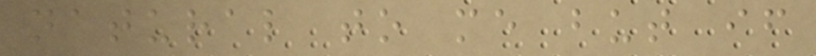natural to me but if
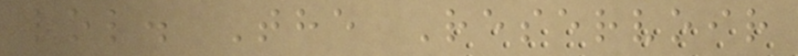lol. The Reservoir
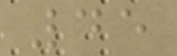45
